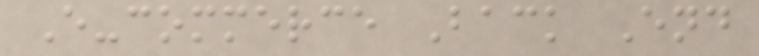E-commerce Back End
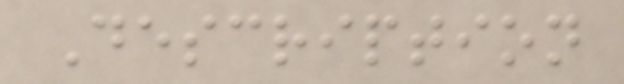Description
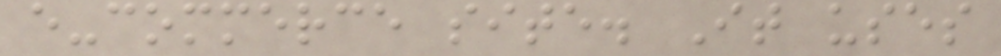e-commerce site. It uses
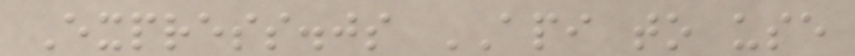Express.js API to use
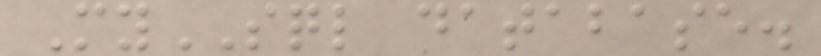MySQL database.
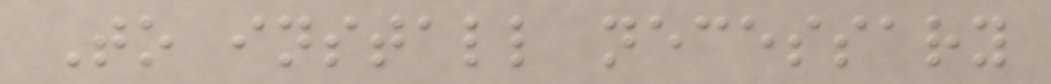To install necessary
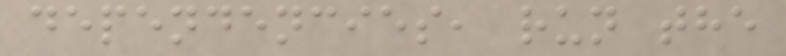dependencies, run the
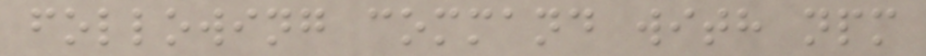following command with npm
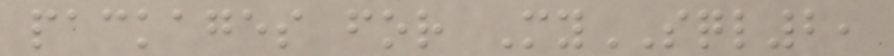packages for MySQL2,
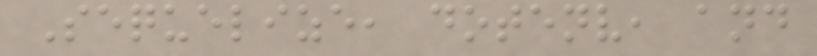Sequelize, dotenv, and
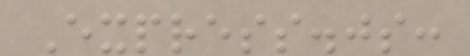Express.js:
